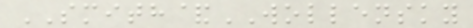SMITH&WOLLENSKY
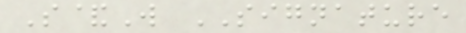S&W SIGNATURE
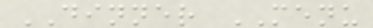DINNER MENU
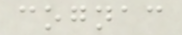cognac
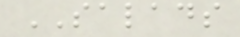SALADS
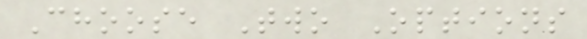Choose Two Options
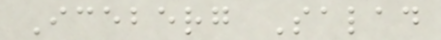Iceberg Salad
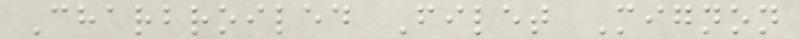Charbroiled Filet Mignon
